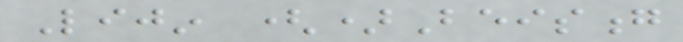Lijin ()Beisong
